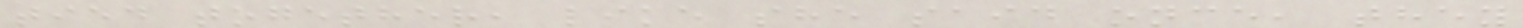tied together, like she said once, they
